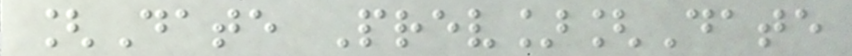[Date Prev][Date
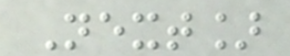Next]
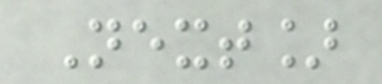Next]
